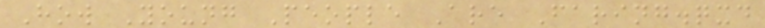How Young People Are Faring.qxd
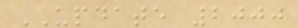UPDATE 2000
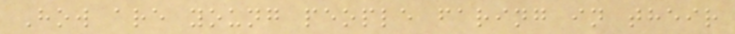How are young people faring in their
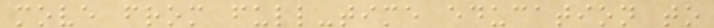move from full-time education to
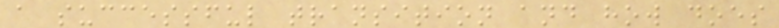a successful transition and how does
